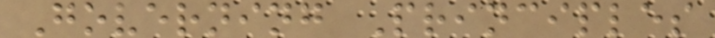Governing Principles
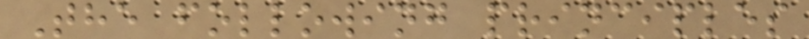The following principles
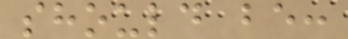should be:
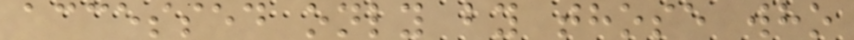accessed only by those who
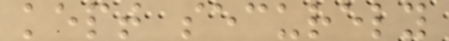kept securely
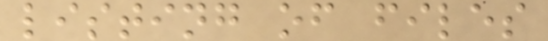listing of files
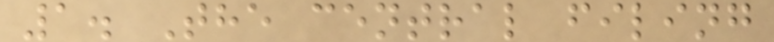1. The central filing
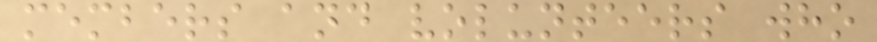members and volunteers who
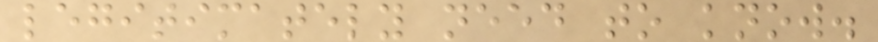legitimately need to know.
